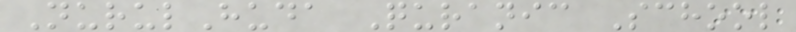NurulHuda Quranic School
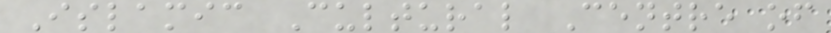Islamic Cultural Centre of
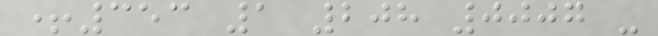+353 1 208 0007 -
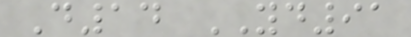D14 YD91
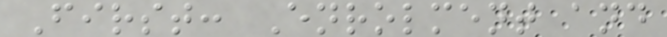First: Enrolment and
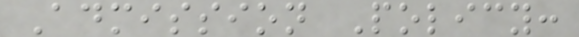Admission Policy:
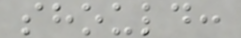should:
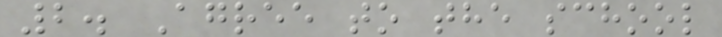2. Agree to the school
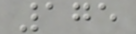175
